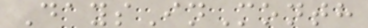DaysInMonth
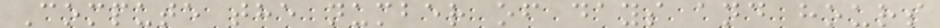Compute the number of days and hours
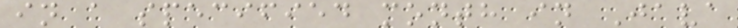in a specified month in Java
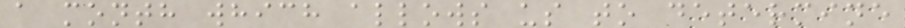a month which allows us to determine
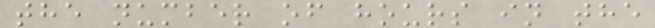the number of hours in the
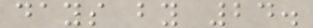days by 24.
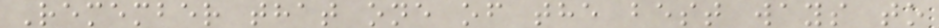Remember that one of the best ways to
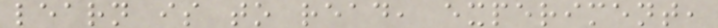learn is to read, experiment,
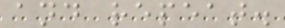and repeat.
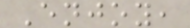Enjoy,
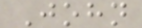John
